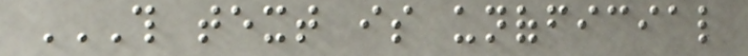THIS TEXT IS UNOFFICIAL
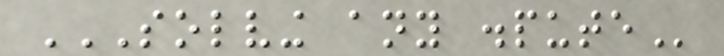SOLVING ANY DISPUTE
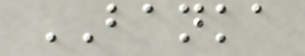BANKA
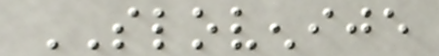SLOVENIJE
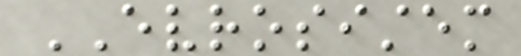EVROSISTEM
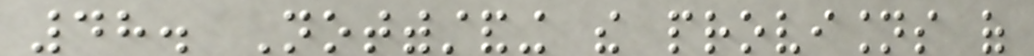48. Notwithstanding the provisions of
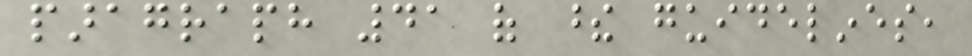paragraph 41 of these guidelines,
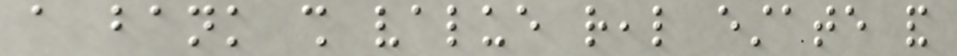a bank shall value real estate and
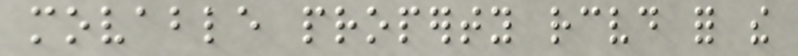movable property received for the
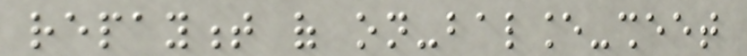repayment of on-balance-sheet
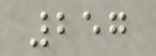257
